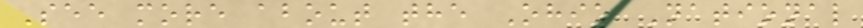See more about the Ohio National
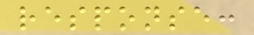response:
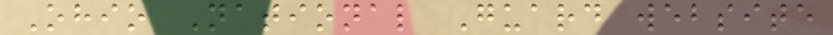Ohio National Guard website
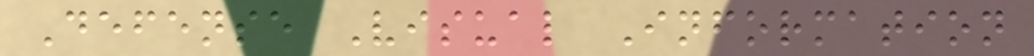Defense Visual Information
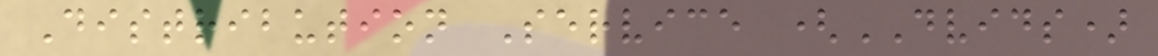Distribution Service (DVIDS)
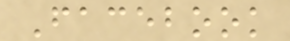Facebook
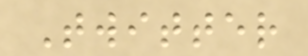Twitter
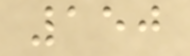150
